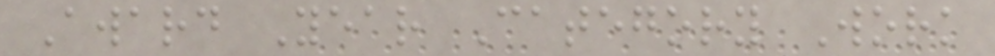Award Year Category Work
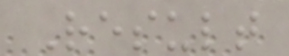Result
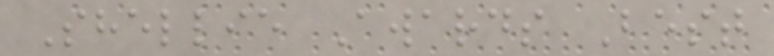Shellie Awards Best
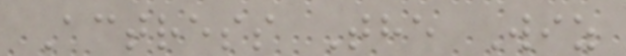Actress The Wiz
